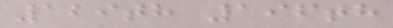129th 196th
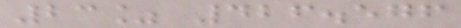23% 426.576
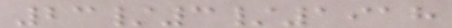23/3/1918
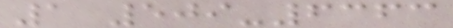1 509-6363
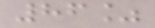86%
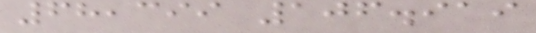68,399 106.919
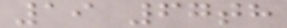19 67th
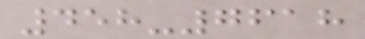458-7618
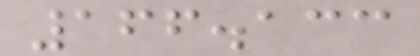166.133
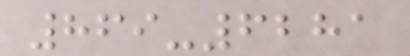869-6281
